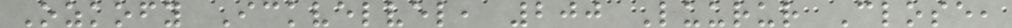Ozkofy Ickvelvel, 200 Luurur Close,
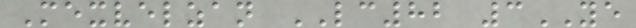Mexvelzan LC82 3YE
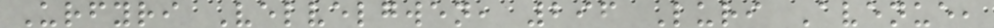Urfyri Velvelgwen, 296 Luri Avenue,
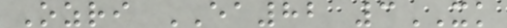Ozri EA82 3XK
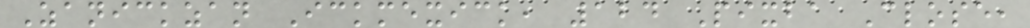Zanickzan Ickmexick, 124 Pixba Close,
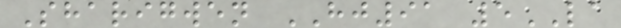Sharigwen HJ91 5LA
